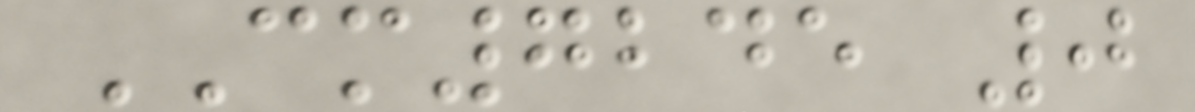CM7245 0
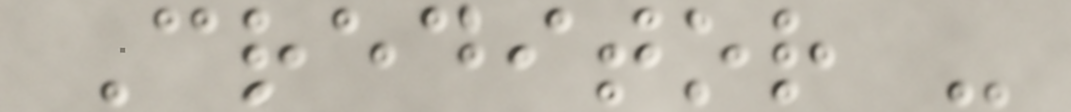Creditor -
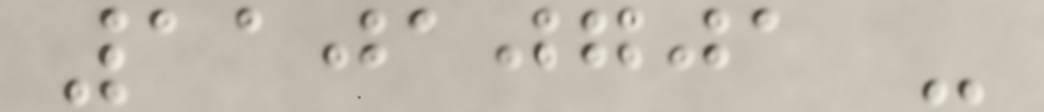11010701 -
